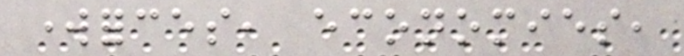workforces, economies,
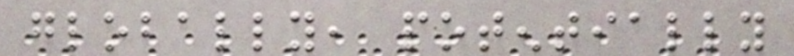globally, potentially
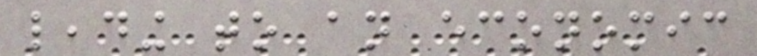leading to an economic
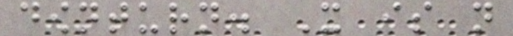downturn. It is not
